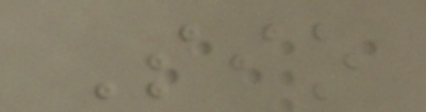Sio
